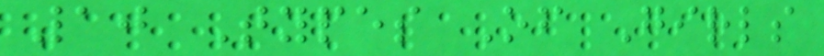10 Types Of Girls
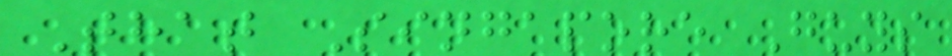That Singapore Guys
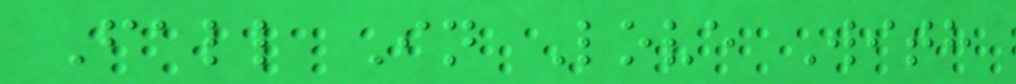Fall In Love With
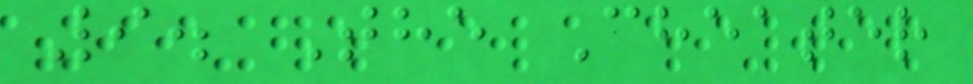9. The Cheater
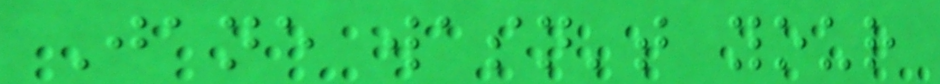Jane wasn't your
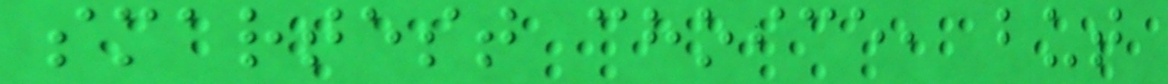smartest choice, but
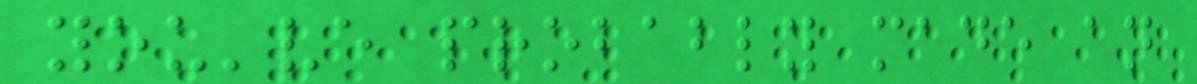you've probably made an
